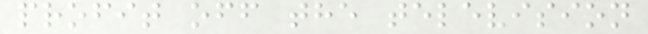profit off the television
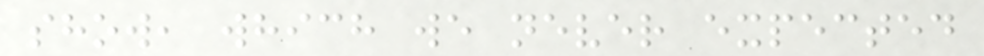show, which we never expected
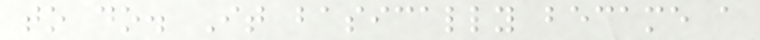to do. It basically became a
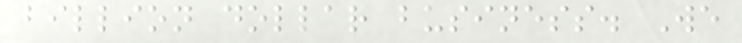billion dollar business. We
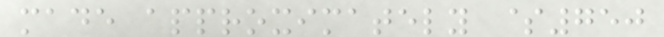made approximately $750
